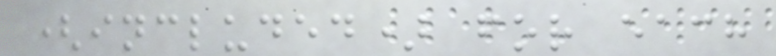(included) for each
